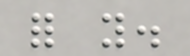for you.
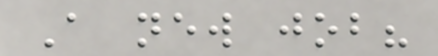A new job?
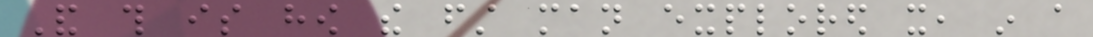And this is how the first man explored it, in a
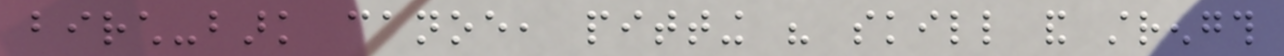birch-bark canoe, pitting his skill and strength
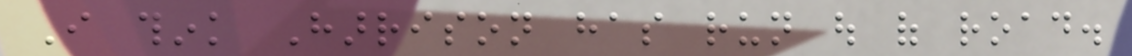I think Harrison has run out of road.
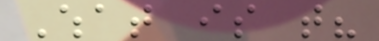What is that?
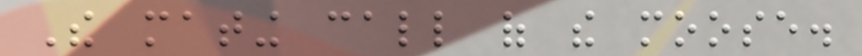The mating call of the moose.
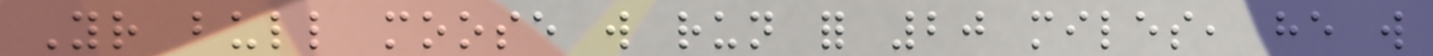Your bull moose will run for 20 miles, he will
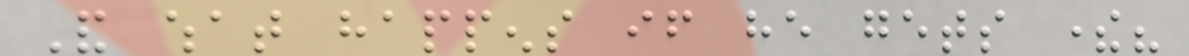And what happens if he gets there?
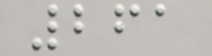261
